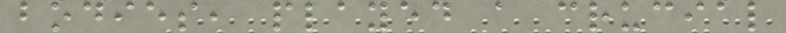bodies, played a crucial
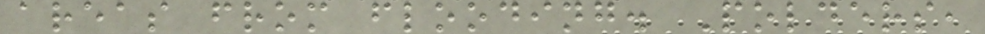areas from flooding. Polders,
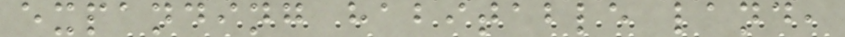expanding habitable land,
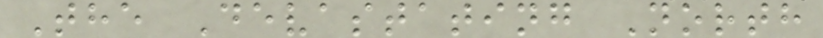The Devastating North
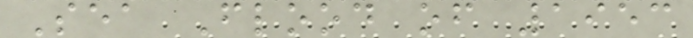Sea Flood of 1953
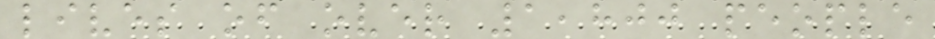lives of over 1,800 people
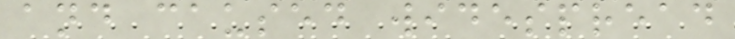and caused widespread
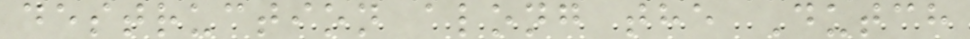destruction along the Dutch
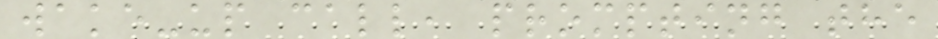wake-up call, prompting the
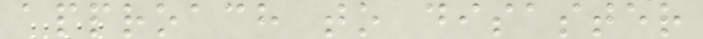approach to disaster
